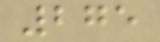275
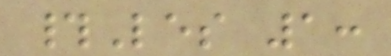#Les 1:
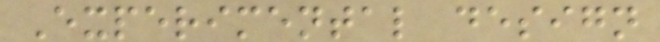Experimental design
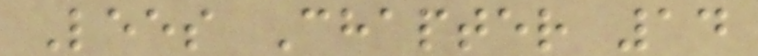Lees Chapter 14
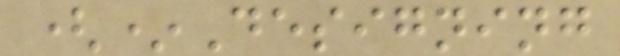(*Designing
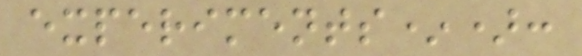experiments*):
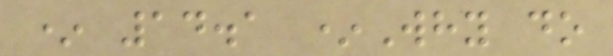* 14.1 *Why do
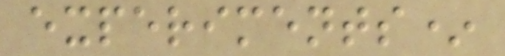experiments*
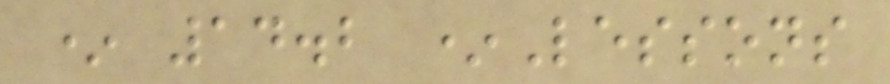* 14.2 *Lessons
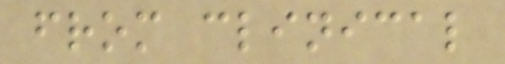from clinical
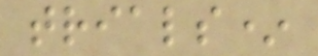trials*
